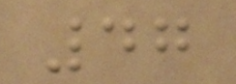47
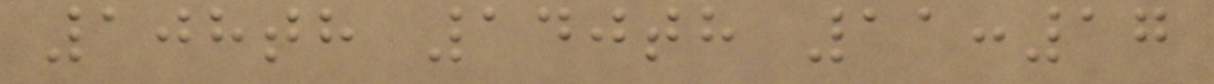108th 140th 11:17
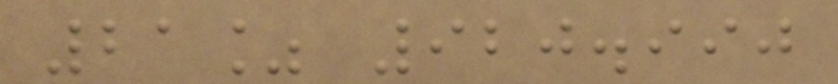21% 920.990
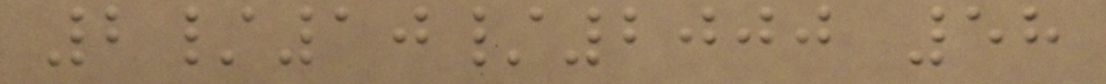2/10/2000 58
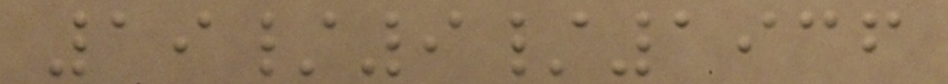19/9/1936
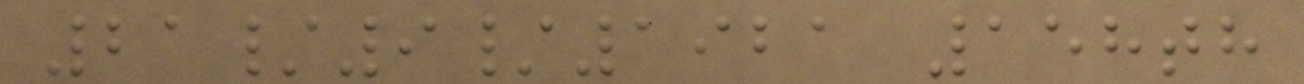21/9/1921 158th
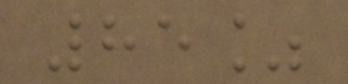85%
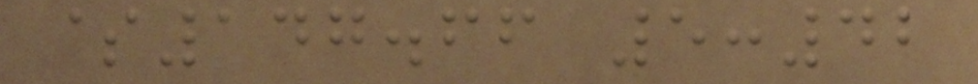$147.66 5:42
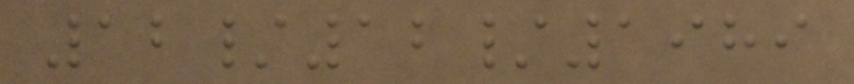12/12/1989
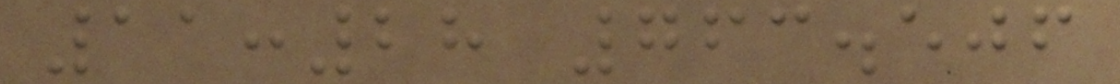11:28 763.506
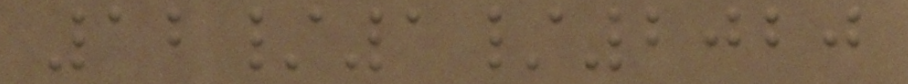12/1/2020
